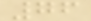76
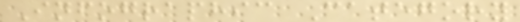Infographic Category
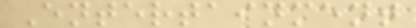Entertainment
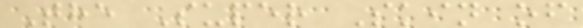The Super Skin of
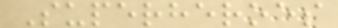Superheroes
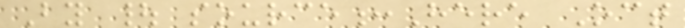By | source:Here Oct
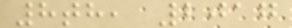8th, 2017
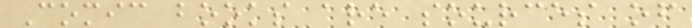Comic books are sources of
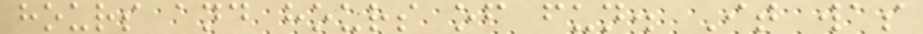hours and hours of fun. It was
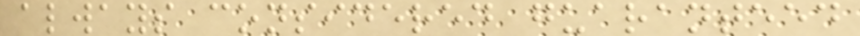always considered guaranteed
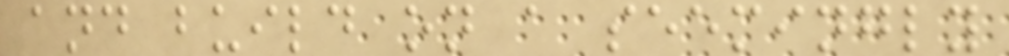and build on a seemingly
